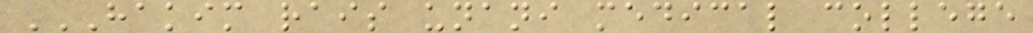HAKIM RAIS UNANI MEDICAL COLLEGE
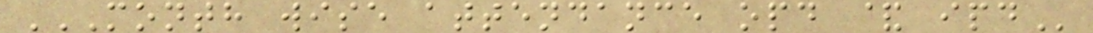MONTH WISE ATTENDANCE OPD & IPD
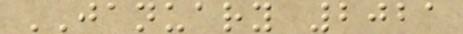JANUARY 2021
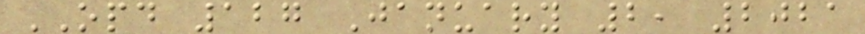OPD 127 January 2, 2021
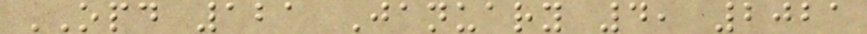OPD 121 January 4, 2021
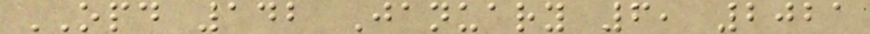OPD 142 January 6, 2021
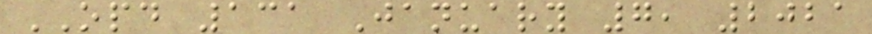OPD 131 January 7, 2021
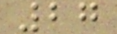27
